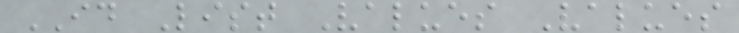ID List Values Values
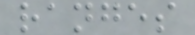ranges
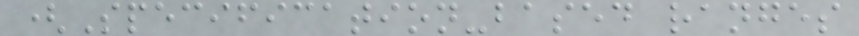(Specification-based ranges
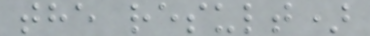the result)
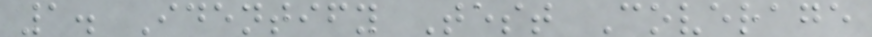1. Identify Test Coverage
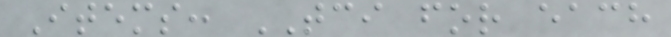Items: TCI for each
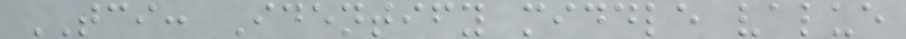TCI: Identify middle value
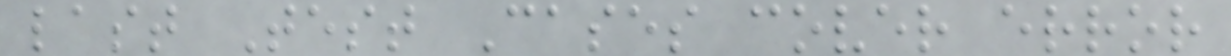last Test Cases cover error
